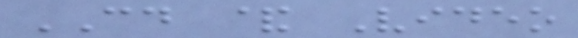CD & Video
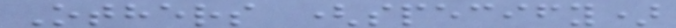Others (specify)
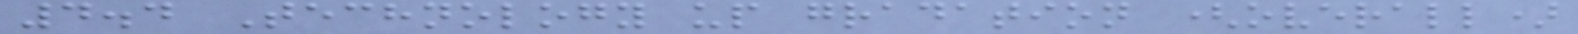4.4 Technology up gradation (overall)
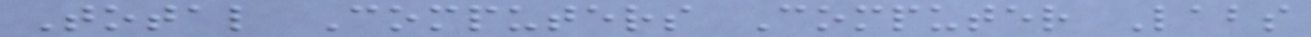Total Computers Computer Labs
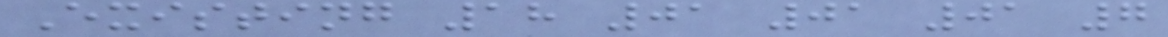Existing 18 01 01 01 7
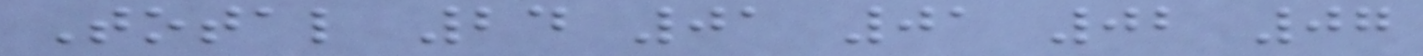Total 24 01 01 02 07
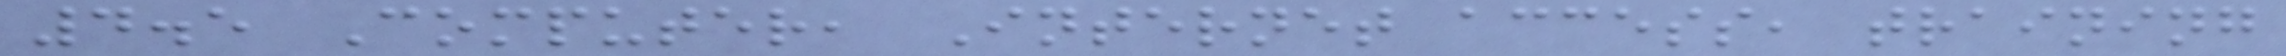4.5 Computer, Internet access, training
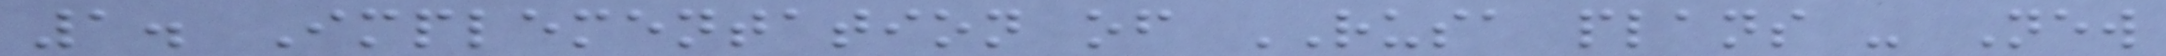1. Implementation of RUSA plans - New
